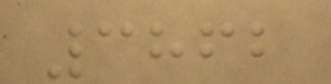3862
